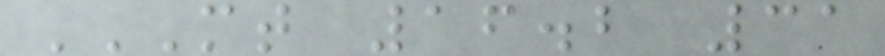MT 16.2 31
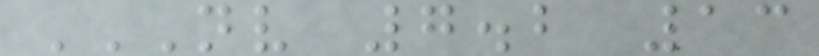NV 7.2 13
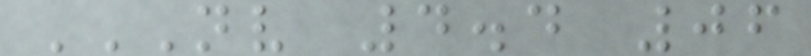NV 4.4 06
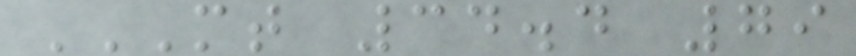MT 34.4 79
